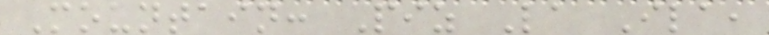Mountain: Piz La Ila,
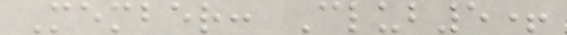Member: Club5+
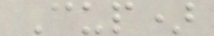Cup)
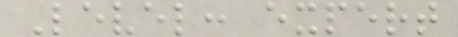Level: expert
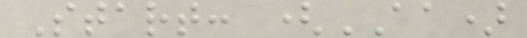Start: (AA)
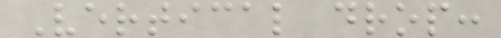Vertical drop:
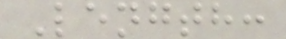Length:
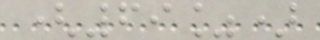(69%)
